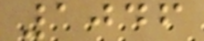1046
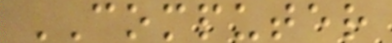COMPUTER
